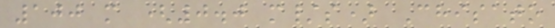100 m (0.0 m/s) Chisato
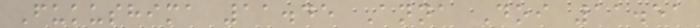Fukushima 11.45 Anna Doi 11.51
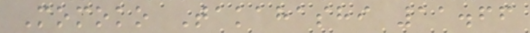Momoko Takahashi 11.66
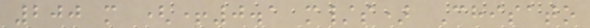200 m (+0.1 m/s) Chisato
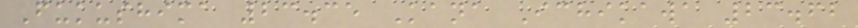Fukushima 23.35 Kana Ichikawa 23.62
